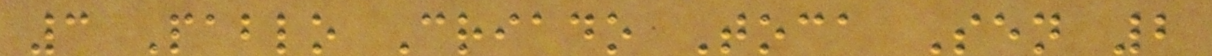3 Pablo Criado Toca Sen 2
